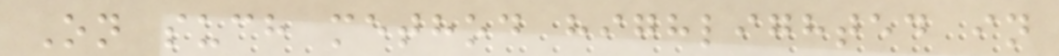On such method highlighted in
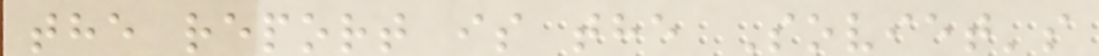the report is the Soviet's
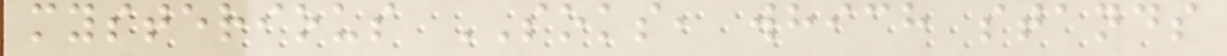mysterious SOKS, which stands
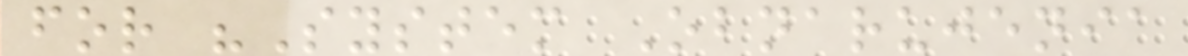for "System Obnarujenia
